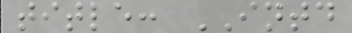title: INTD
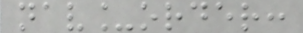nav_order:
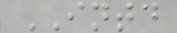INTD
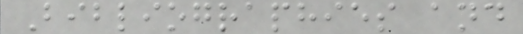Bibliographies and
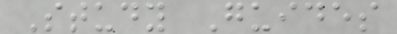Study Guides
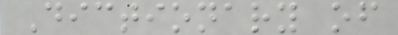Dictionary of
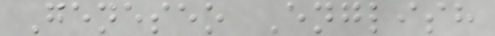Geneseo English
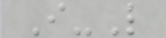I-L
